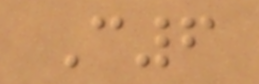C6
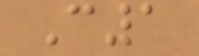C1
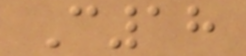C18
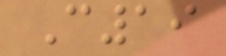C19
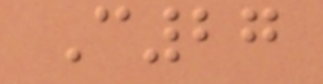C27
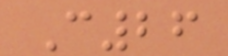C26
